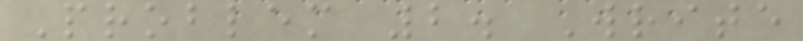Problem 2. Write
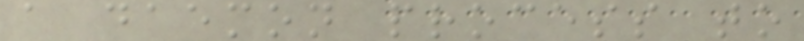a daemon process to
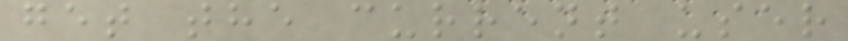get the current user
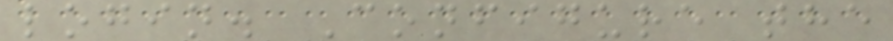login. Configure the
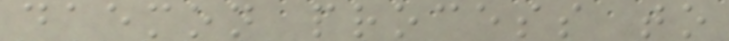daemon process to
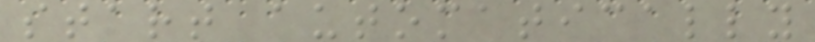start automatically
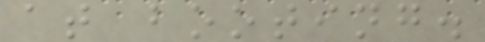at booting.
